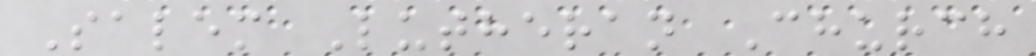Salem Lutheran Church
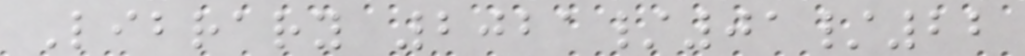Library 2021/01/22
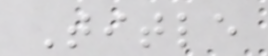Title
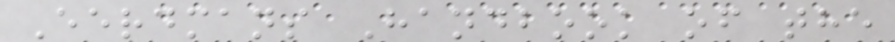Eerdmans Handbook of the
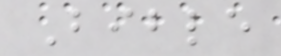Bible
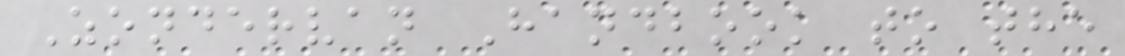Zondervan Handbook to the
